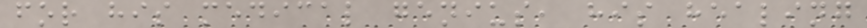for his medical genius, his healing
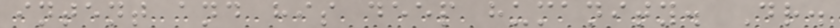intent and his deep humanity. Dr.
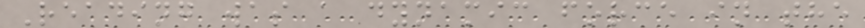Reading was a dynamic force in the
